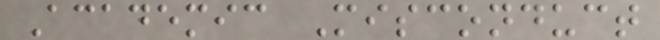Academic Misconduct
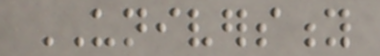UNIVERSITY
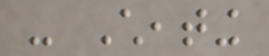- Cheating
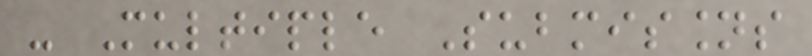- Multiple Submissions
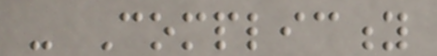- Complicity
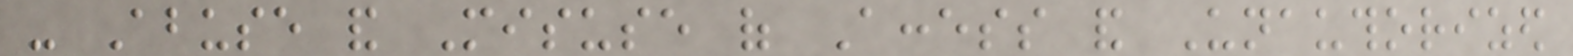- Abuse and Misuse of Access and Unauthorized
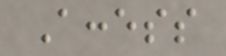Access
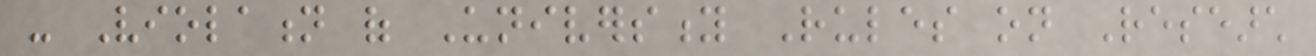- Violation of University Rules on Research
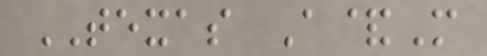TEXAS A&M
